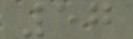57
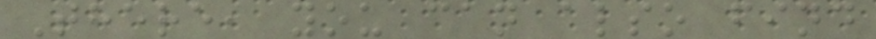There, you can also find
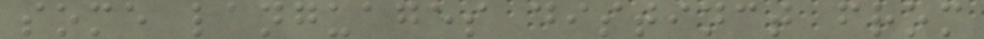some languages distinct from
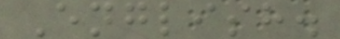English.
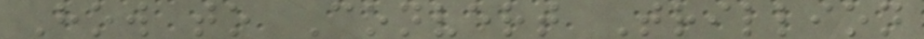How to Convert Trillion
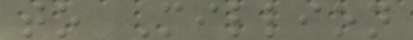to Million
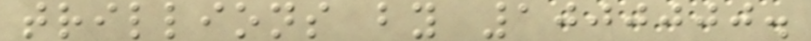trillions by 1000000.
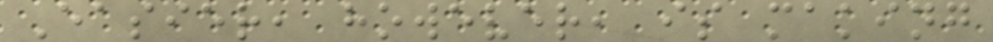Easier, however, is making
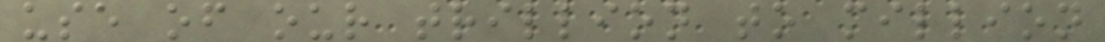use of our trillion to million
